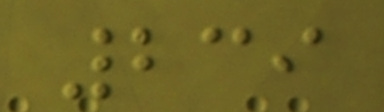239
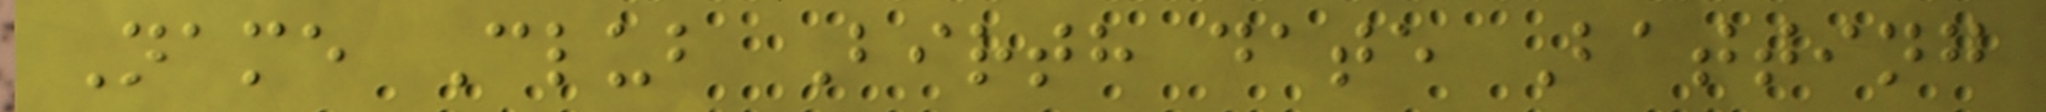Name Club Birth date Batting
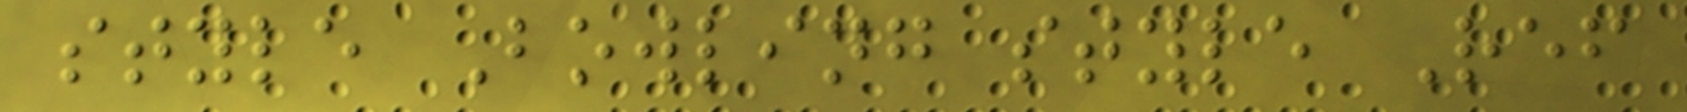style Bowling style Ref
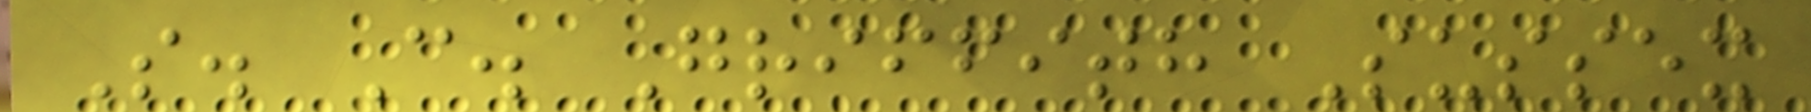S. C. Griffith Sussex
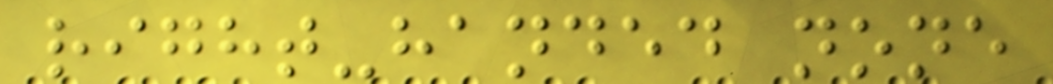right-handed none
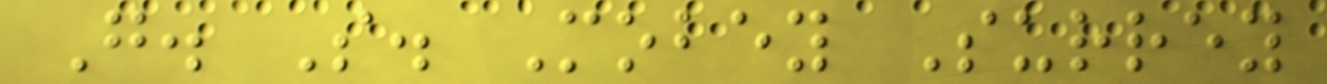G. S. Mobey Surrey
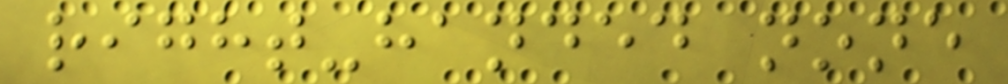right-handed none
